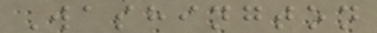Washington
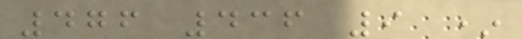476 436 9 *
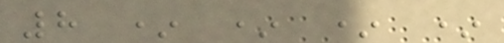8 * * * *
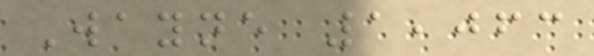Wayne 1,063
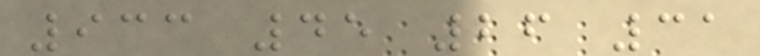933 45 26 31
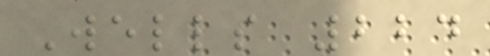Wells 224
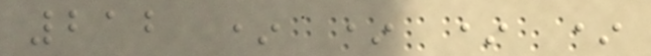212 * * * *
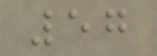57
